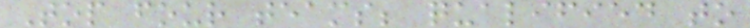Top four teams; qualified to
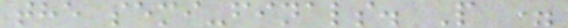the semi-finals. P =
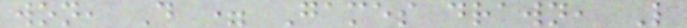won, D = Games drawn, L
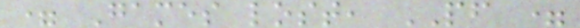= Games lost, PF =
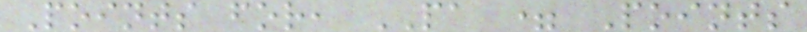Points for, PA = Points
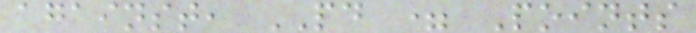against, PD = Points
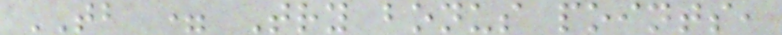TB = Try bonus points,
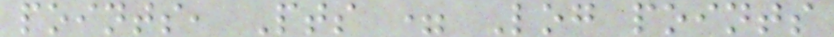points, Pts = Log points
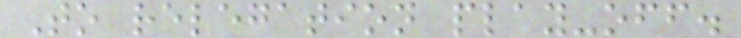To relegation play-off.
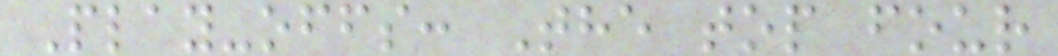Play-offs: The top four
